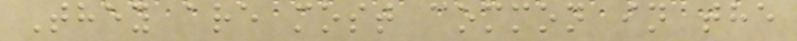They are most common in the
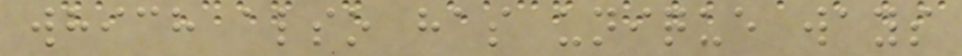which also has unique ways
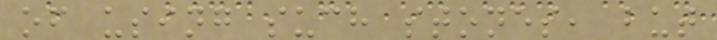of using such stones, but
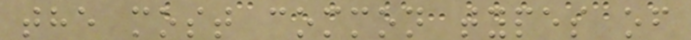the most common types of
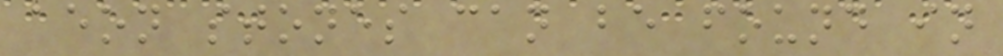aeon stones can be found in
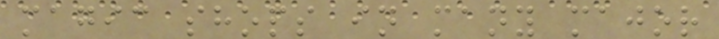magic shops in many major
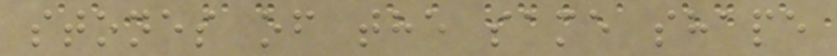stones of the same shape
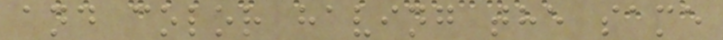and color having the same
